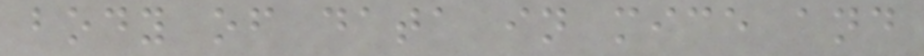body of data in mice and
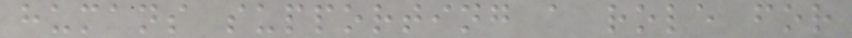humans supporting a role for
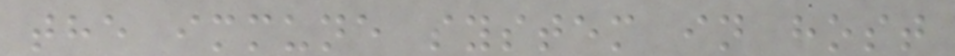the immune system in host
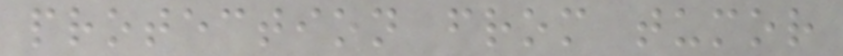protection from tumor
